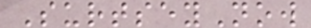SurtseyNow
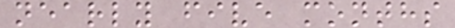nearly five months
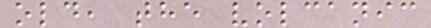old, the volcanic
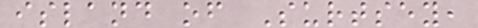island of Surtsey,
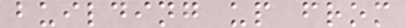building up from
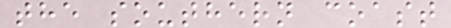the southern coast
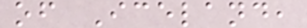of Iceland,
